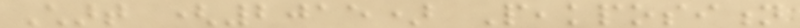Chart (2015) Peakposition
